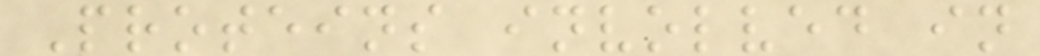Proteins involved in
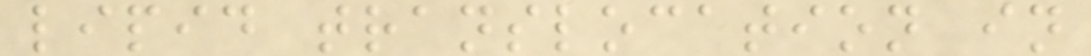lipid translocation in
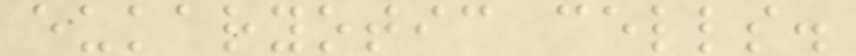eukaryotic cells.
